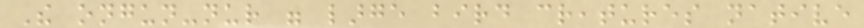The ongun-nur were large bird creatures native
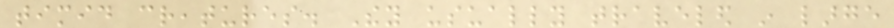timid creatures. They usually traveled in large
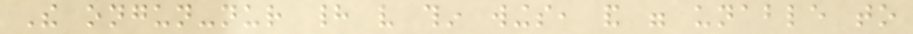The ongun-nur had very thin wings, and were unable to
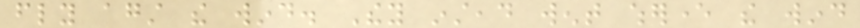fly against the wind. They instead went wherever the wind
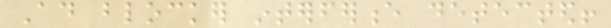Ad blocker interference detected!
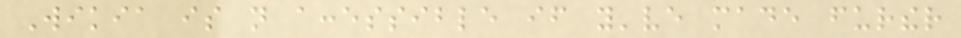Wikia is not accessible if you've made further
